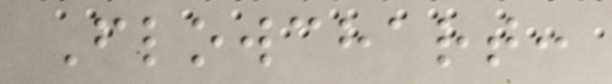Flowchart:
